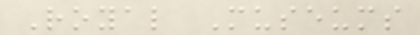Royal Museums
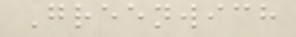Greenwich
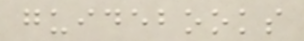guidebooks
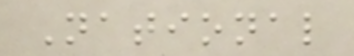National
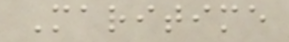Maritime
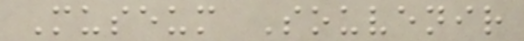Museum Souvenir
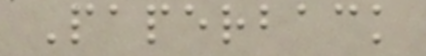Paperback
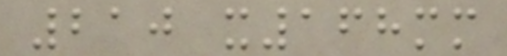210 x168mm
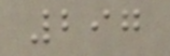297
